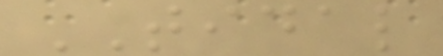TIDAL
